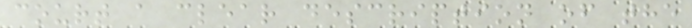court a clear description of the
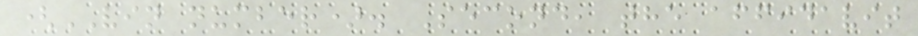(VIN number). Second, the affidavit
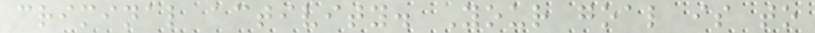criminal activity. Your goal is to
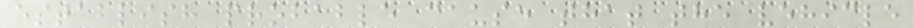establish probable cause that the vehicle
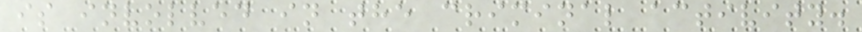is involved in the criminal activity.
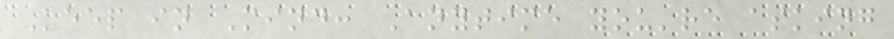Keep in Mind: Anytime you're asking
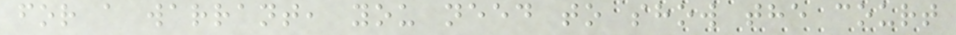for a warrant, you need to show the court
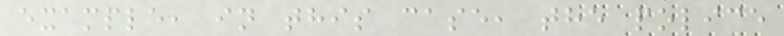example, in this case, the police
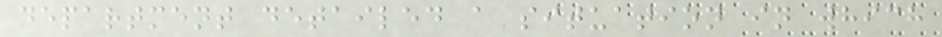department detailed a situation in which
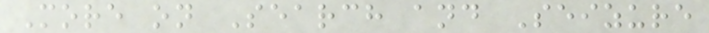More on Search and Seizure
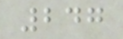247
